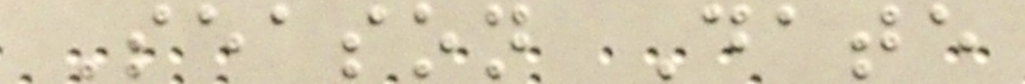Season Date
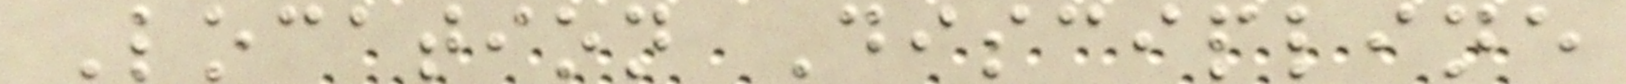Location Discipline
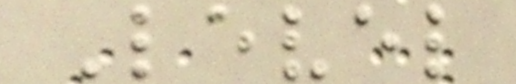Level
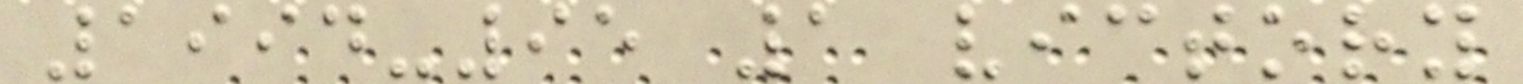1994-95 1 victory
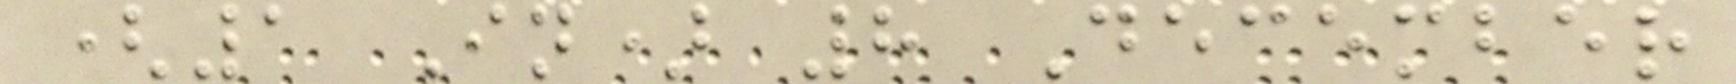(1 In) 8 December
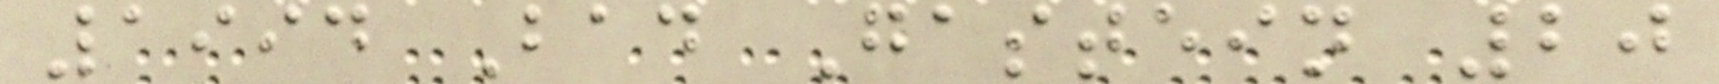1994 Bad Gastein 20
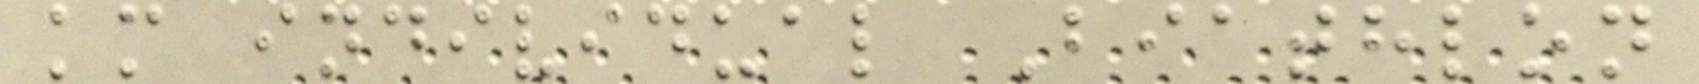km individual Biathlon
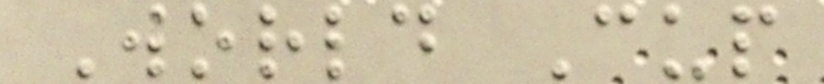World Cup
